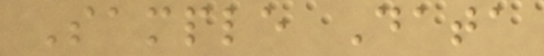Sample Data
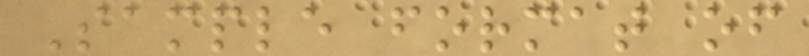Sample format of
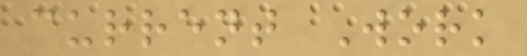current Work
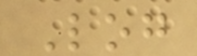Log
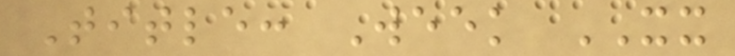Title: Week XX
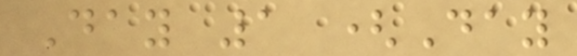Day 1 (Day
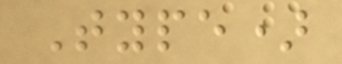Type)
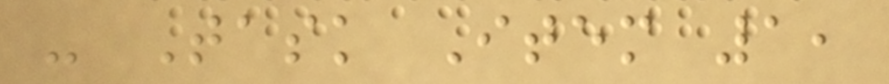- Task Item 1,
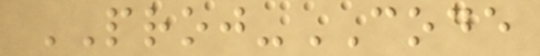PROJ-CODE
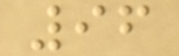96
